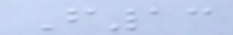F13
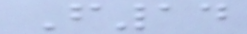F14
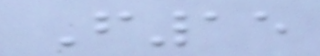F15
